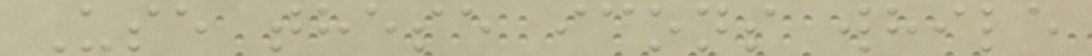Use these icons while
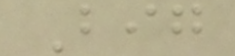Big
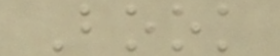Book
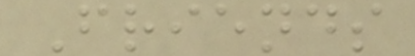Friends
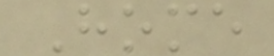Home
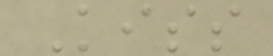Kiss
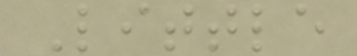Little
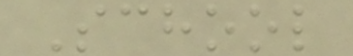School
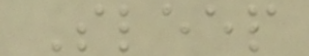Sleep
